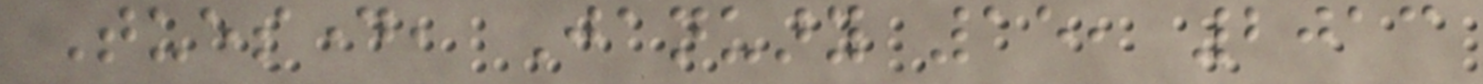Tuesday, January 15, 2013
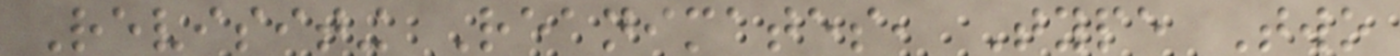Revisiting Reanimates, Type Two
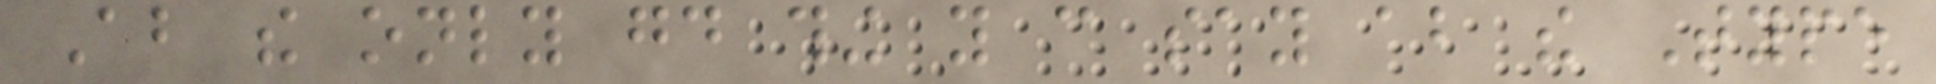About the only good thing you can say about the Type
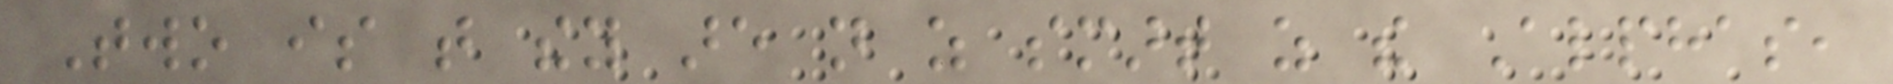Two is that they are not as smart as the Alphas,
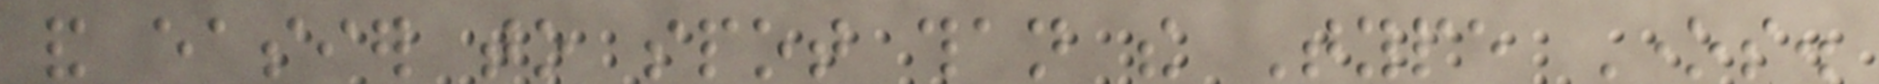and easier to spot than the Type Ones.
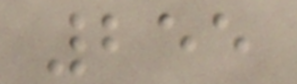255
